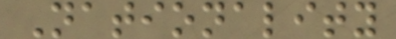Nationality
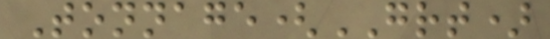Tonnage(GRT)
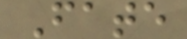Fate
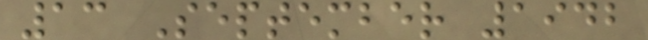13 September 1942
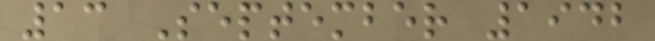13 September 1942
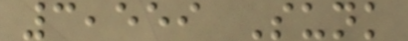3,559 Sunk
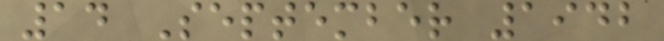14 September 1942
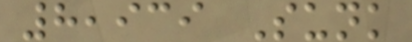8,939 Sunk
